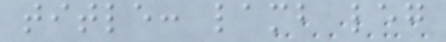title: lamb leg
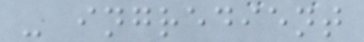- ingredient
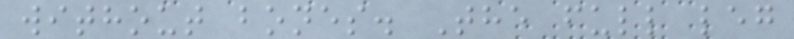without bones. The full leg
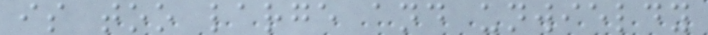is too large and unwieldy
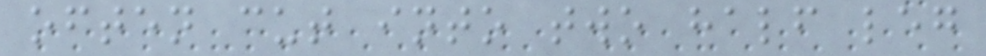often cut into two half leg
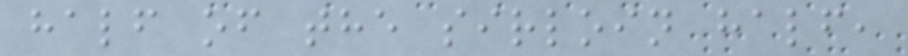half of the sirloin half,
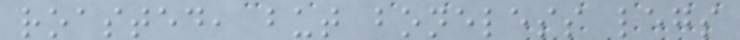roasted, but boneless legs
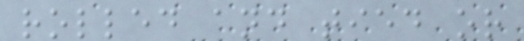rolled and tied or
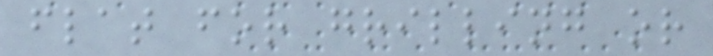flat for grilling or
